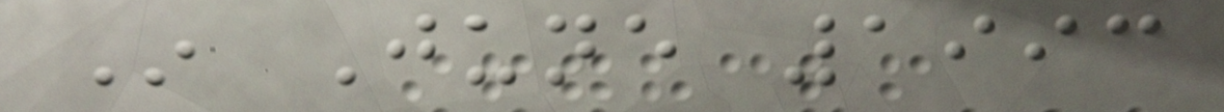In June 1993
